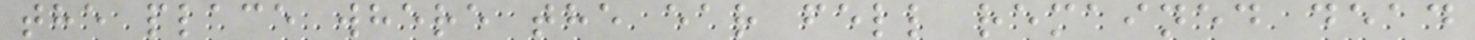the place where the ear fell remained dead
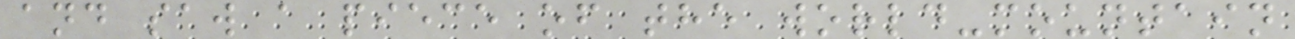and saw a piece of the world-mountain
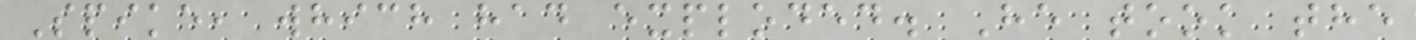Spike, which had exploded. He took the
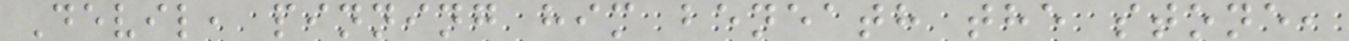Devil, pinning him beneath the stone,
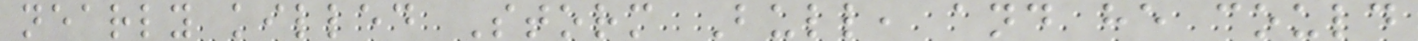nearly killed Storm Bull, and he could
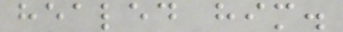healed him.
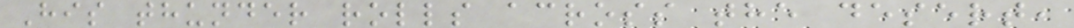His thunder rolls across the desert,
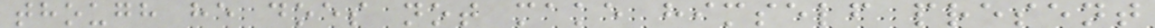though he does not make himself present
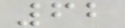62
